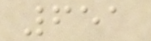651
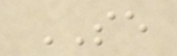SE
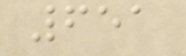651
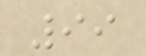99
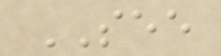SEE
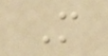M
